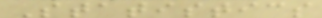Statistics
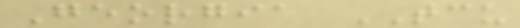Georgia TCU
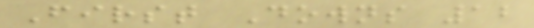First Downs 12
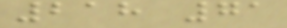218 71
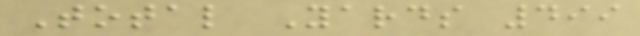Total Yards 499
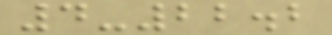4-22.2
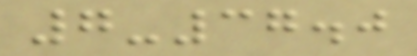7-37.0
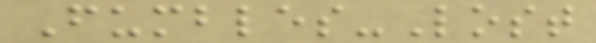Fumbles-Lost
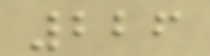226
